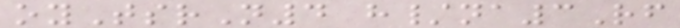oyTsrN4 h/na3Rf
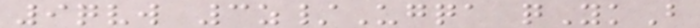9qvw 3z/Ugqa qYkB
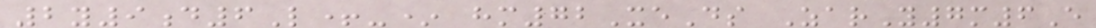2y9d6L+-* hm72XeDs ZarY7m6E
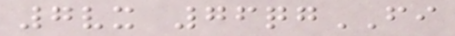7vx 76qgFI
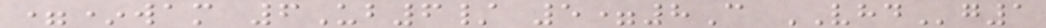=*wam 6Ub6/ 5=8C VHDg1
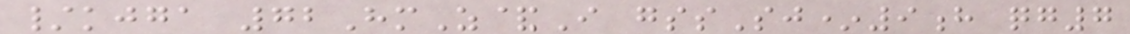/kjga 72HmZ&I gssSj*9h qg7
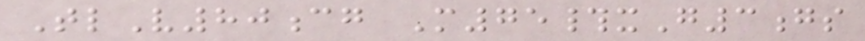TlV80cg M75#xG3gs
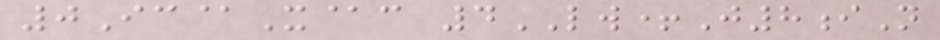0Ic@X@c 4LW+J8iN
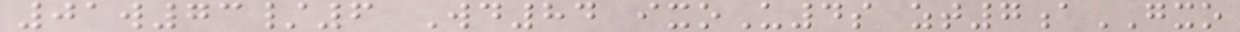01w73/6 Wd84 ixoU4s zt7aGXO
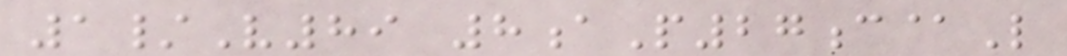1/V89 8aP27c@L
